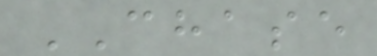CHASE
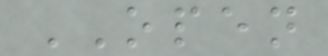OPEN
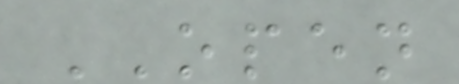OPEN
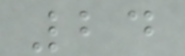24
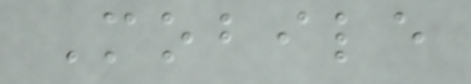Mobile
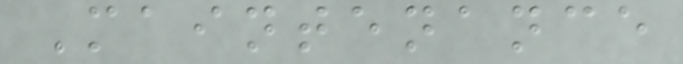Maintenance
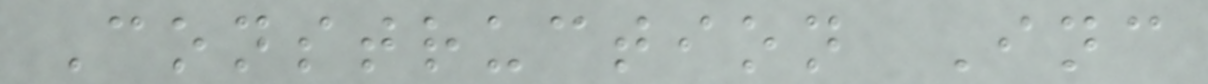Construction Inc
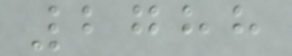2788
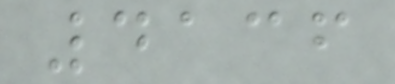4136
